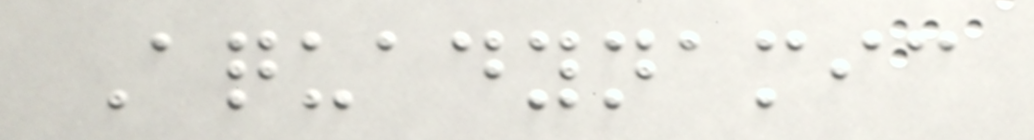Aquadynamic
